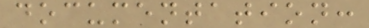documentation:
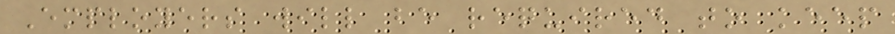Employers will be required to keep
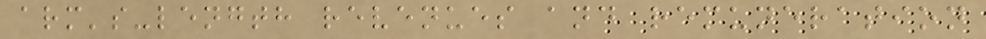arm's-length revenues and remuneration
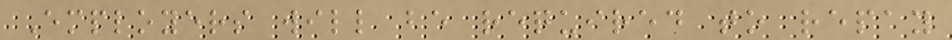Employers will be required to repay
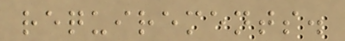requirements.
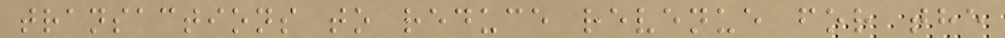transactions to reduce revenue for the
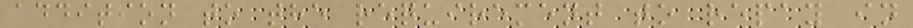addition to the requirement to repay in
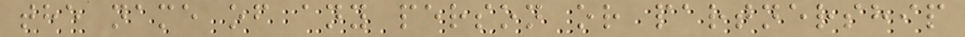the name of any person or partnership
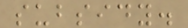subsidy.
